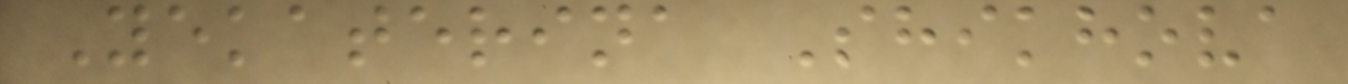Yekaterina Shikhova
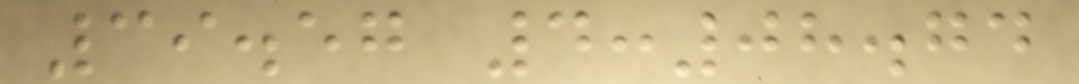39.57 4:08.74
